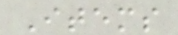Items
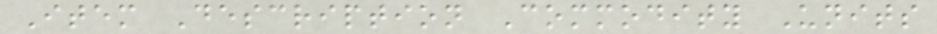Item Description Commodity Units
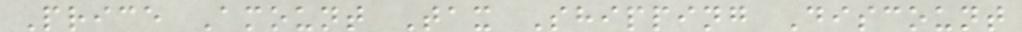Price Amount Tax Shipping Discount
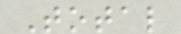Total
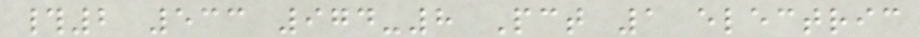#2 533 974-8 Pct 1 electric
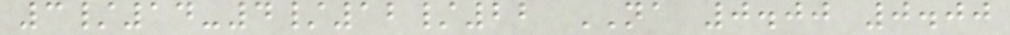3/14-4/12/22 NA 0.00 0.00
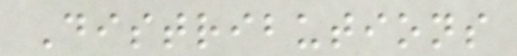Distributions
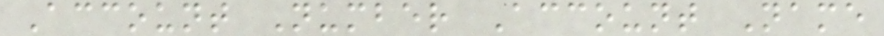Account Number Account Name
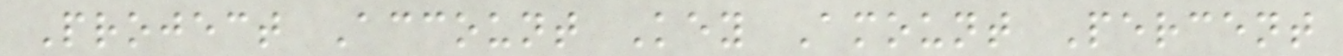Project Account Key Amount Percent
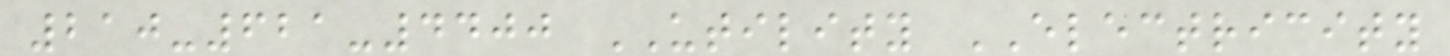210-621-4400 UTILITY ELECTRICITY
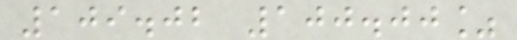109.02 100.00%
